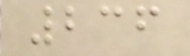236
